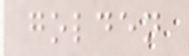golden
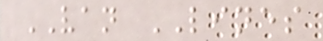VAN LINES
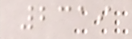2319
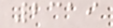2319
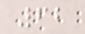62
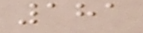181
